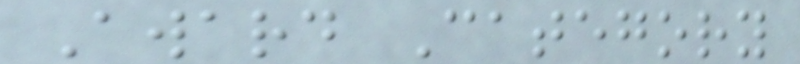Award Category
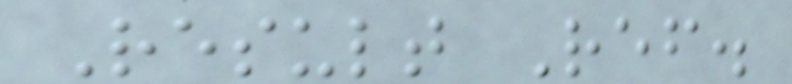Result Ref.
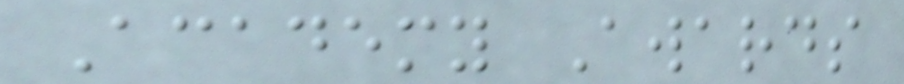Academy Awards
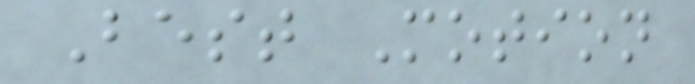Best Motion
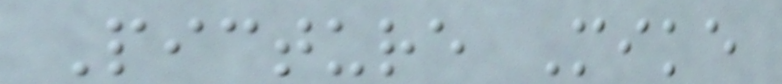Picture Mike
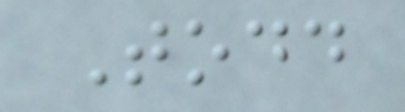Todd
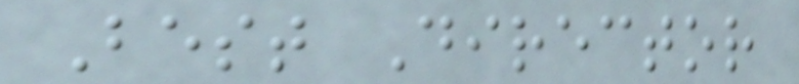Best Director
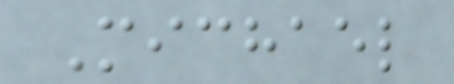Michael
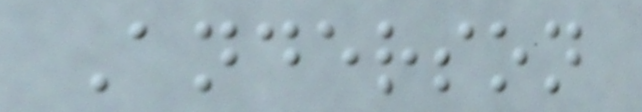Anderson
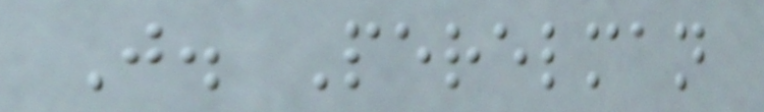J. Perelman
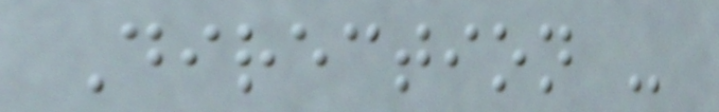Direction -
